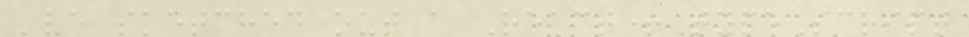've sketched out a React+TypeScript
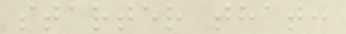starter that:
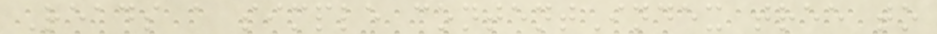Reads a simple contentIndex tree to
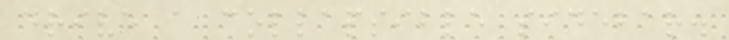drive a collapsible sidebar.
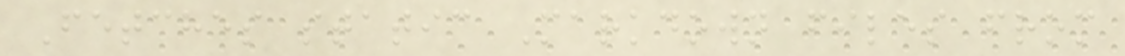Fetches static Markdown files from
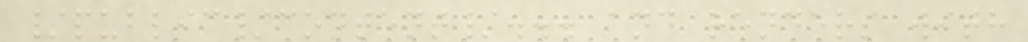/public/content/... and renders with
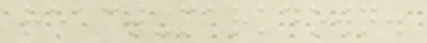react-markdown.
